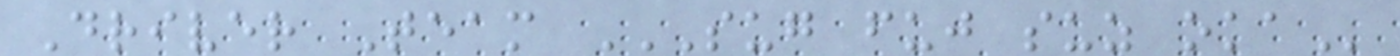Driver Team SUG FUJ SUZ OKA
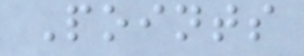Points
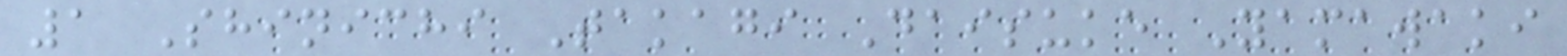1 Shinichi Takagi Daisuke Yamawaki
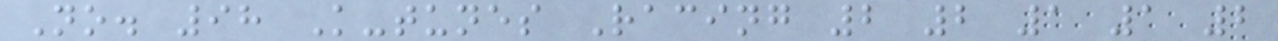No. 98 K-tunes Racing 2 2 1 1 2
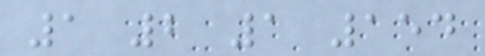1 2 1 154
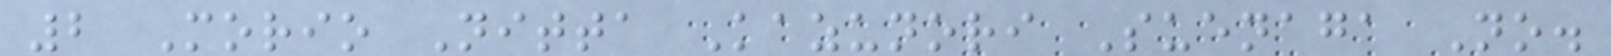2 Morio Nitta Kazunori Suenaga No.
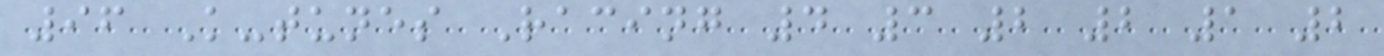96 K-tunes Racing 4 3 2 2 1 2
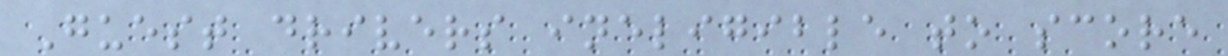Guest drivers ineligible to score
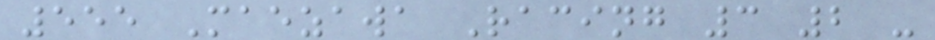555 Maezawa Racing 3 2 -
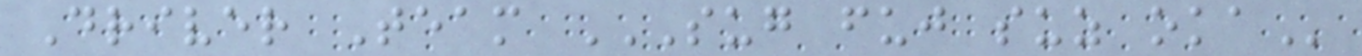Driver Team SUG FUJ SUZ OKA
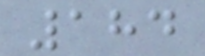184
